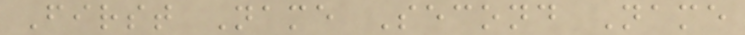First Name Second Name
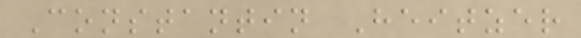Constantin Heitzer
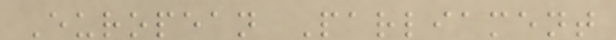European Parliament
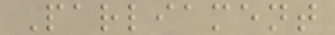Parliament
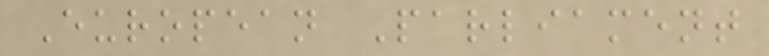European Parliament
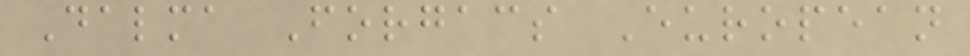Dalma Forgacs European
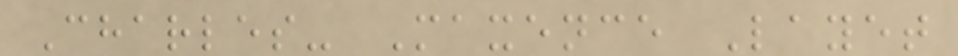Charles- Maxence Layet
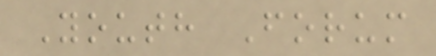Youth Forum
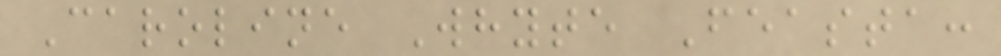Caroline Whyte Feasta:
